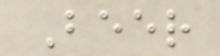Beer
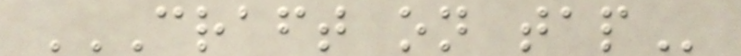CRAFT ON TAP
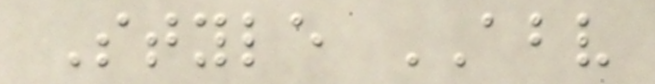Style ABV
